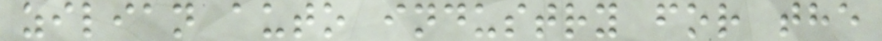zilian auto industry for the
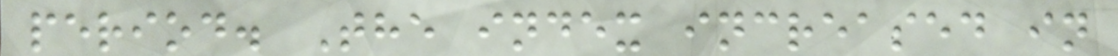period. The index increased in
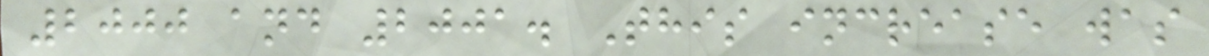2000 and 2001. This increase was
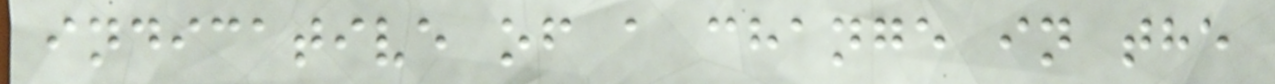indicative of a change in the
